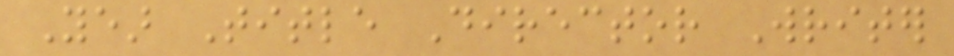Year Title Director Writer
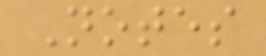Notes
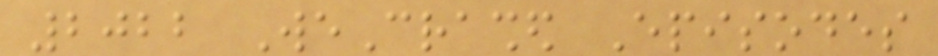2022 WeCrashed Episodes
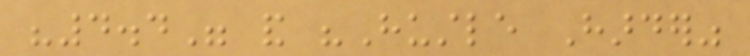"4.4" and "Hustle Harder"
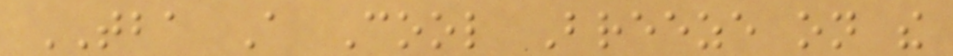TBA A Cool Breeze on the
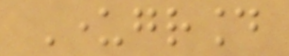Underground
